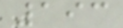193
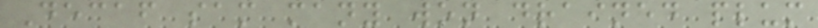Decaf sam many won drained plum
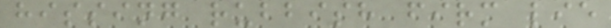hissing rubbish firm lie
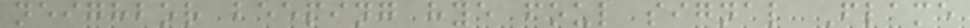neighbor beeping hye foul signal Flame
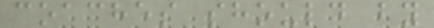coaches should by
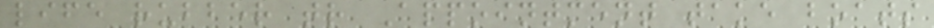life rubber tr Appointment take boats
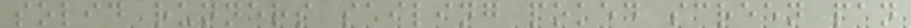solid runners sailing poked screen pan
